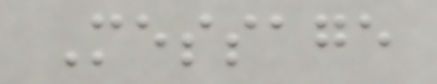Message
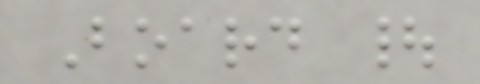Board |
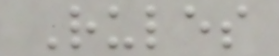Rules
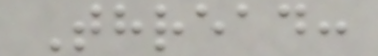Thread:
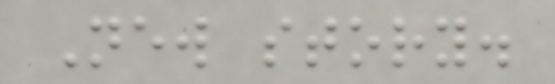New story.
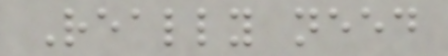Really need
